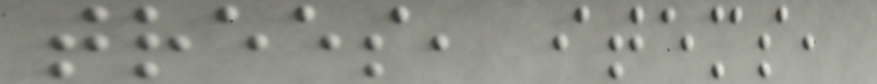trees, items,
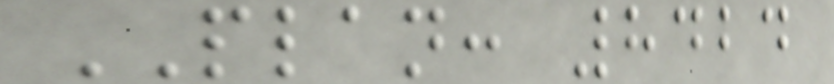PLAN: 8424
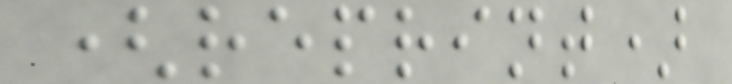(reprint)
